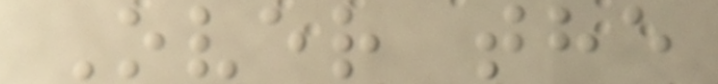Over the
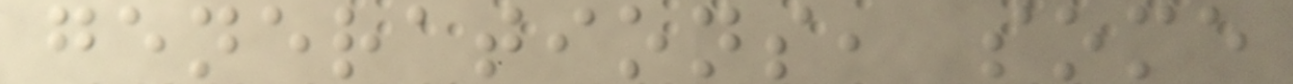generations, some
